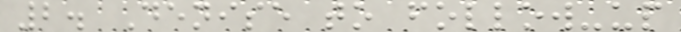2. Denise to follow-up
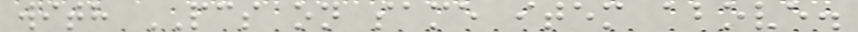with PCS on same item above.
